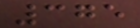375
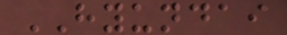HYUNDAI
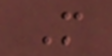M
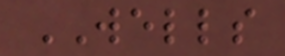WELLS
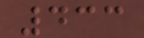433
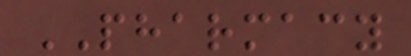PHARMACY
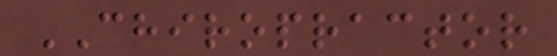CHIROPRACTOR
